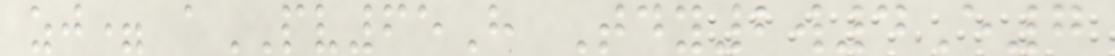zj= aPV65H Tdy2w4E7
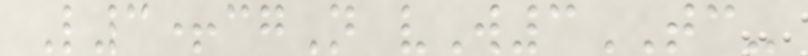L3+cgN vW3TC-
